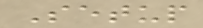Setup
